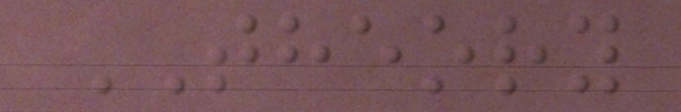THEORY
